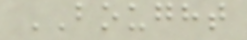BOUGHT
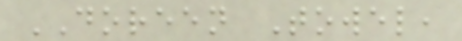DOREEN Towel,
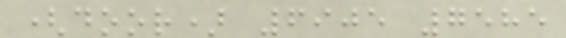(door) 6905 7585
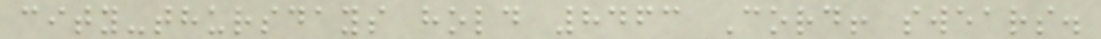city-thursdays hold 8463 Cord! swears.
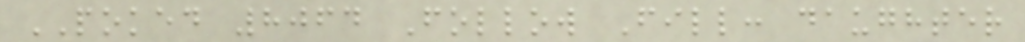POKED 8064 Follow Fill: daughter
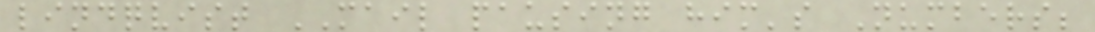lindqvist MAIL pausing him's Numbers;
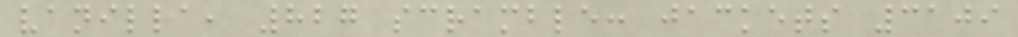vanilla, 827 scramble: jackets 3109
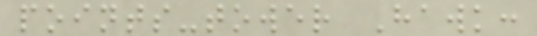points-tower Hawk:
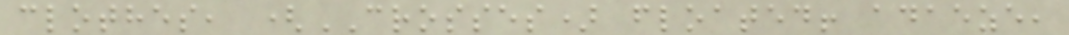clothes, (CROSSES) floated! adaeze,
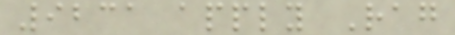9231 apply Rag
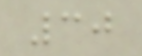30
